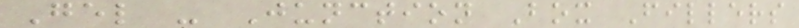Gel - Junction Box Fillers
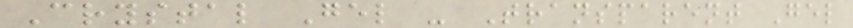Crystal Gel - Transparent Gel
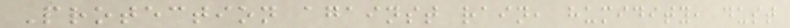Protection against rain, humidity, dust
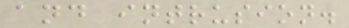and intrusion.
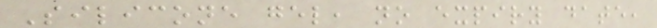Silicone gel, no expiry date,
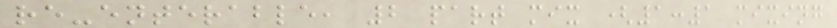re-enterable, 2 part mix (1:1 mixing
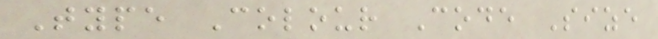Type Colour Code Size
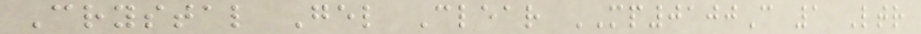Crystal Gel Clear MP0100C 1 Ltr
